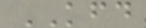KFD
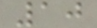10
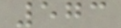573
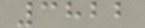3822
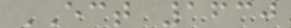ECT 1630
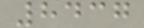8437
